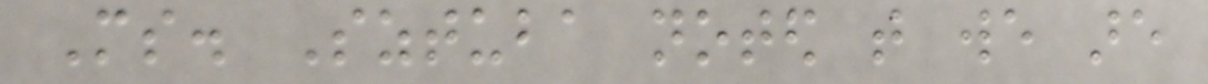Ms. Sztuba noted that we are
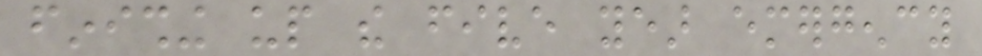finishing up the five year emergency
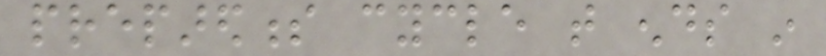preparedness cycle that ends in
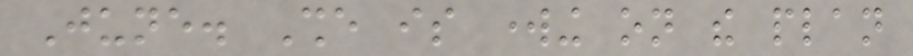June. She is working on the plan
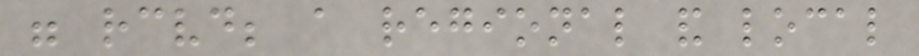were received; a regional and local
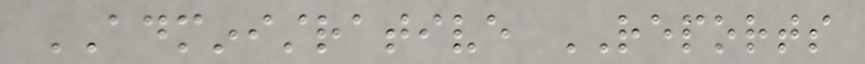ADMINISTRATIVE REPORTS
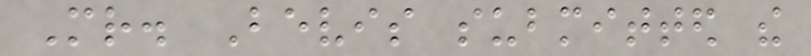Mr. Bevis submitted the
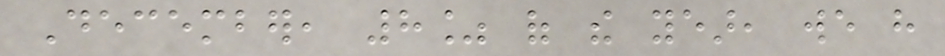December, 8% of the year, we have
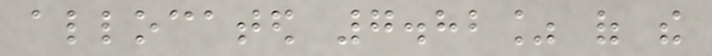allocated 7.82% of the
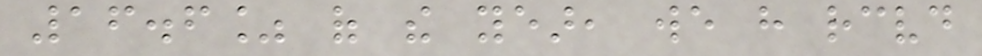16.6% of the year, we have received
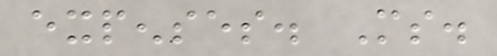expenses. Ms.
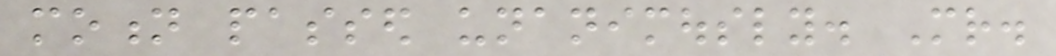motion passed unanimously. Mr.
